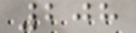208
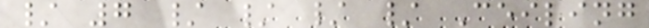/ 7 / / / / Ceiling
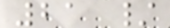21 /
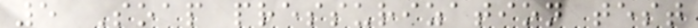5 Soap pressurization test
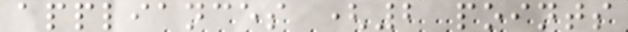appliances (2 points
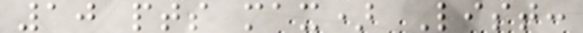10 pts max) List:
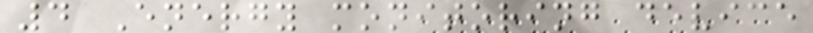4 Energy monitoring device
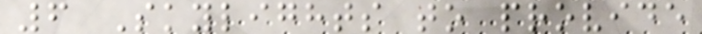6 Skylights to provide
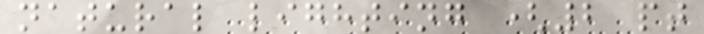natural lighting (2 pt
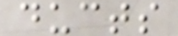ducts
